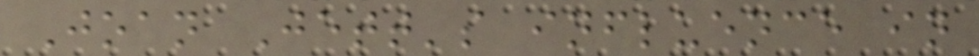Joan Jett's influence in
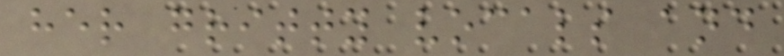her gritty vocals and
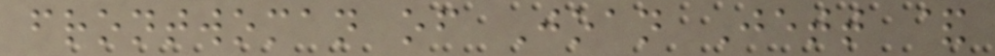frontwoman of Joan Jett &
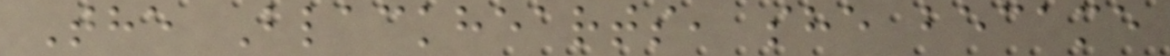The Blackhearts, she became
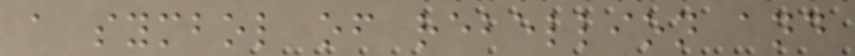a symbol of rebellion and
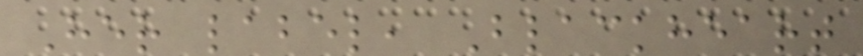Her label, Blackheart
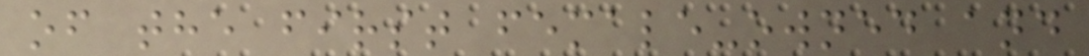of the first female-owned and
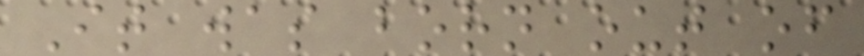It was born out of
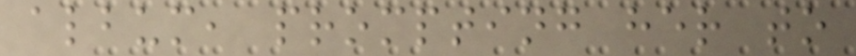album, prompting her to
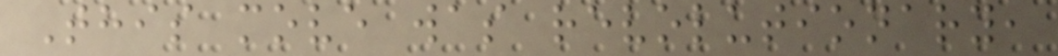This move was revolutionary,
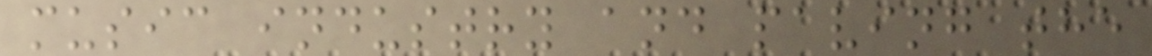music industry and paving the
